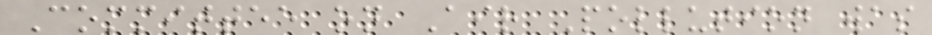Committee on Air Pollution was
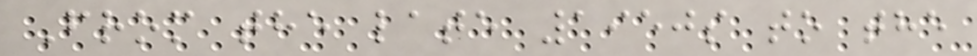From the late 1950s to the
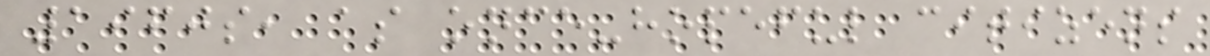1960s, as once-hopeful citizens
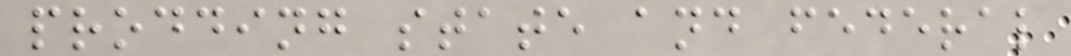prodding state and federal
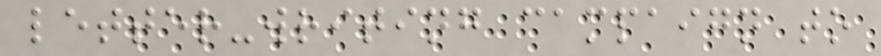letter-writing campaign to
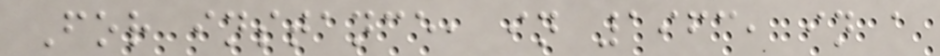For instance, in 1963, in a
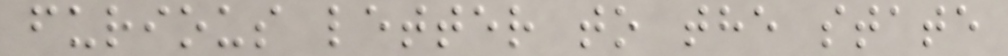furious letter to the state
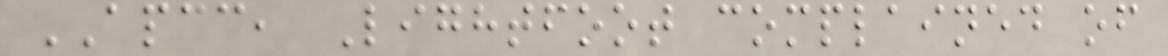APCC, Lightfoot complained of
